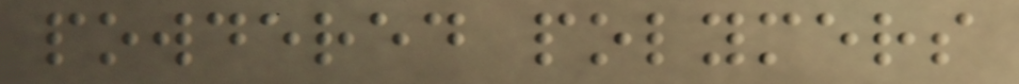powdered polymers
